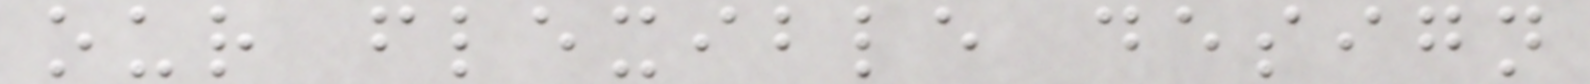our flexible design
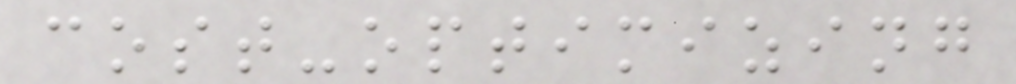cost-optimizing
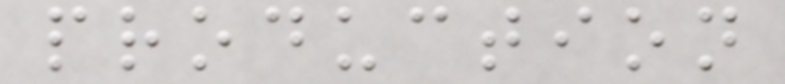production
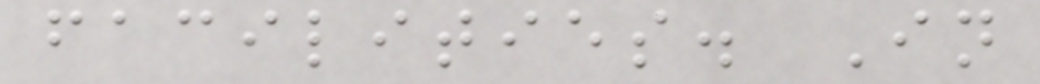facilities. In
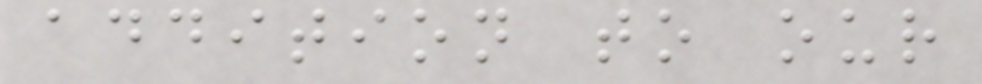addition to our
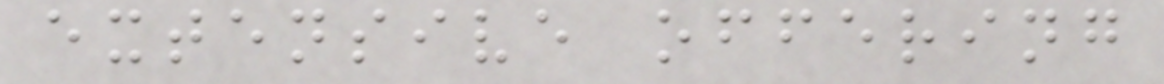extensive offering
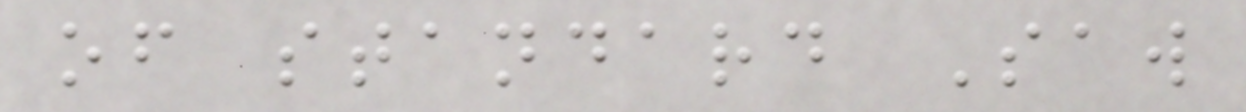of standard Saw
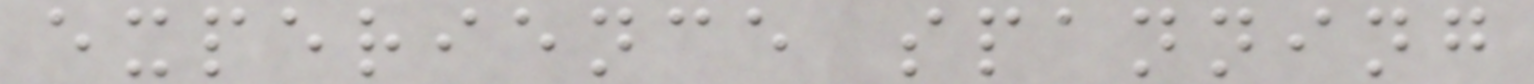experience spanning
